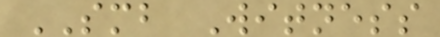SMB Witness
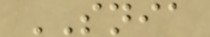SNIA
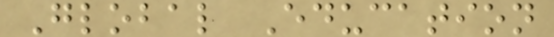Global Education
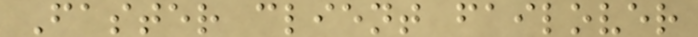Faster client failover
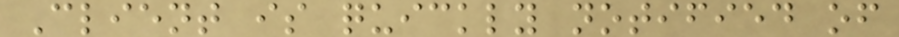Client is quickly notified of
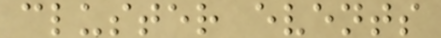cluster events
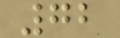72
